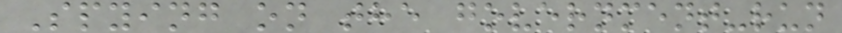Spying on the government-run
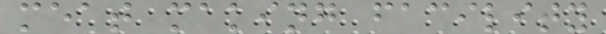meat making facility
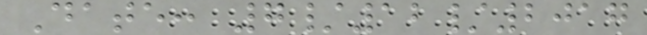Date: 7/12/2017
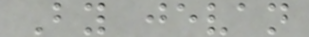By jevan
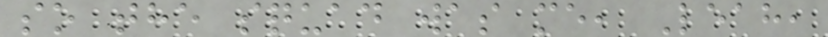so the squad was me, Leah,
